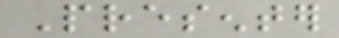Presenter
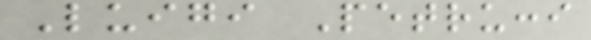Luigi Petrucci
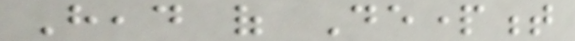Head of Department
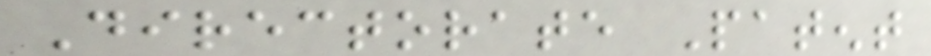Directorate Patent
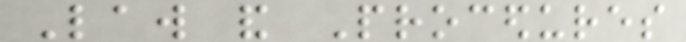Law and Procedures
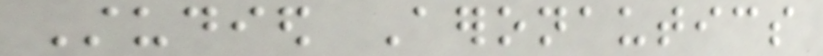Studied Aeronautics
